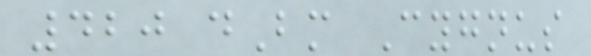420 dBm Cygnus
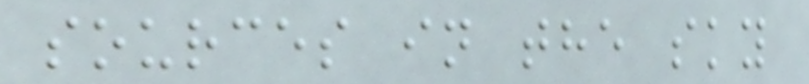sources in the sky
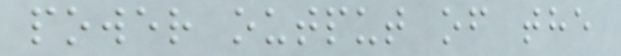power output of the
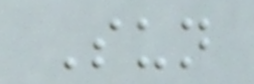Sun
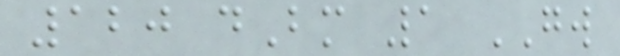120 dBm 1 GW
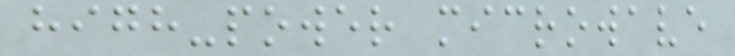high-power microwave
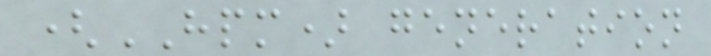(HPM) generation
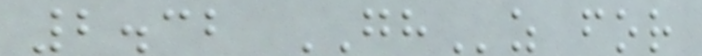2.32 GHz for
